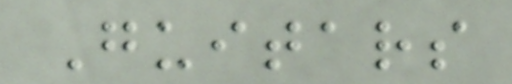Guitars
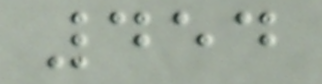454
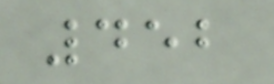452
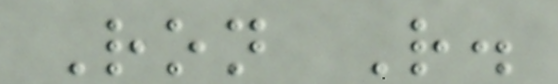Ron R.
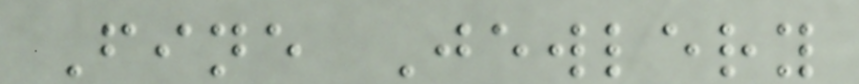Fine Jewlery
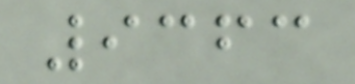9363
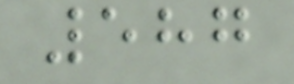587
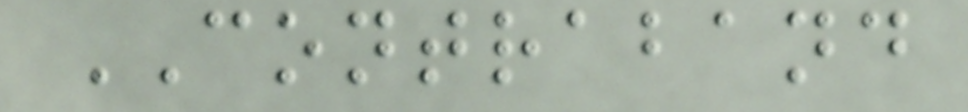CONTRABAND
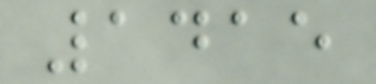1415
